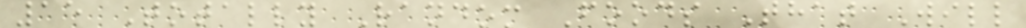15 Totally Random Foods That Will
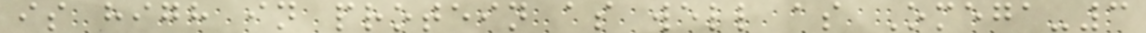is high in protein as well as Omega-3
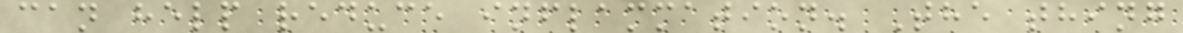can help reduce inflammation. The thing
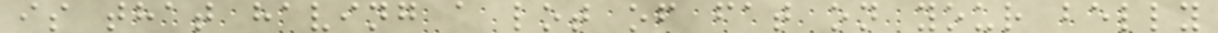is that having a lot of fat on your belly
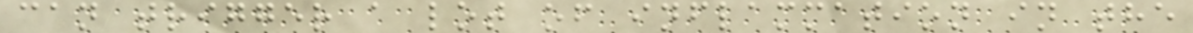can trigger a lot of inflammation in the
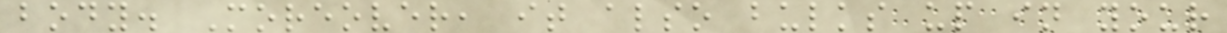body. Moreover, it also bulks up in your
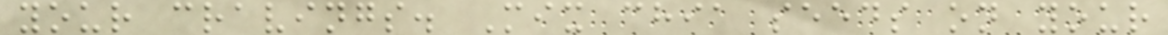your cravings. Mix chia seeds on your
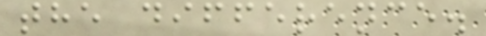the difference.
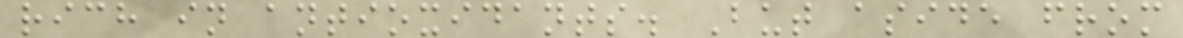rich in antioxidants. But aside from
